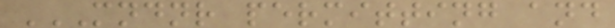MNDNR PERMITTING AND
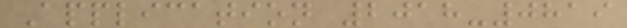Application 2018-0819
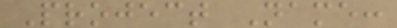Project Name:
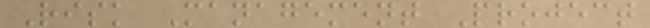Risk Management Project
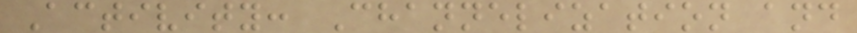Activity: Channelization and
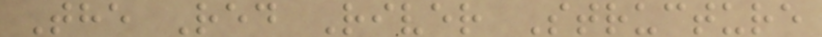The Red River Structure
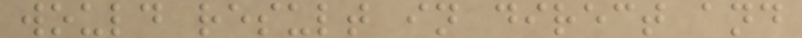would result in direct and
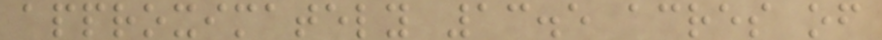approximately 13.5 acres of
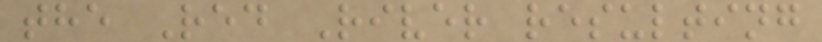the Red River resulting
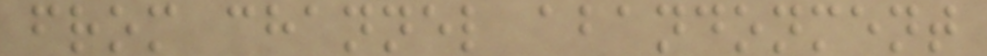from channel abandonment
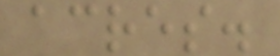acres.
